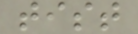tist
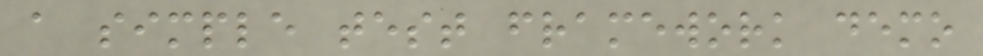a simple test framework demo
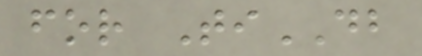for TiDB
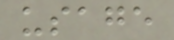usage
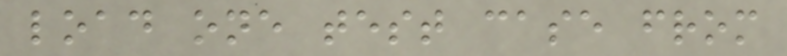load one test case from
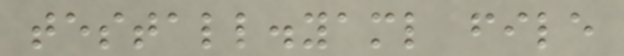testall.yaml file
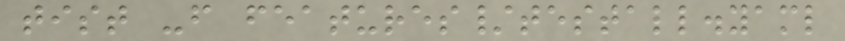tist -f features/testall.yaml
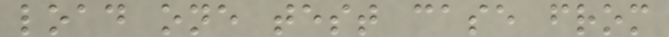load one test case from
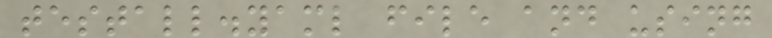testall.yaml file and using
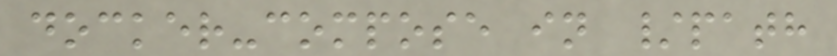docker-compose in /path
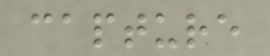capture
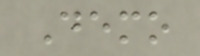Demo
